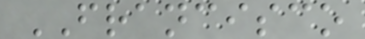FRANCISCO
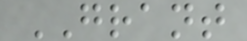GRANT
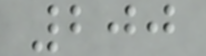200
